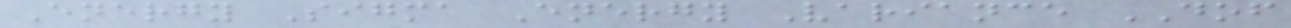Energy Sigma Energy Variance DOF
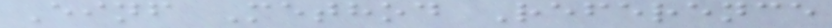Einf Method Reference
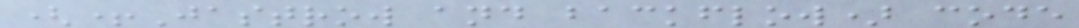(+Jastrow and backflow) code
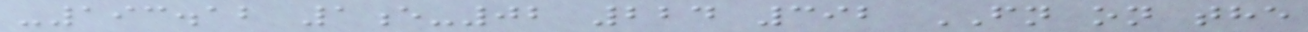-193.12 1e-02 224 392 FN on the
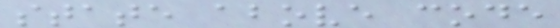state above code
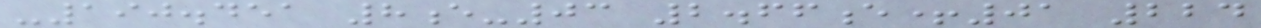-190.451 8e-03 2.66e+01 224
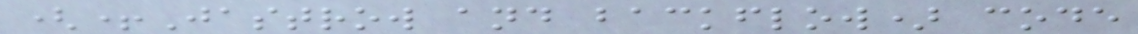(+Jastrow and backflow) code
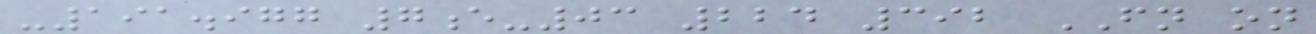-191.977 7e-03 224 392 FN on
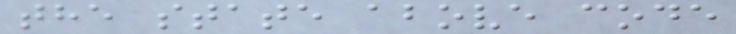the state above code
